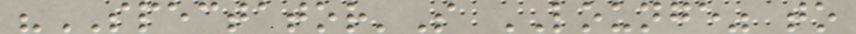"SPECTATOR'S LOUNGE" to
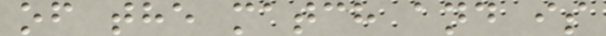of the match and is
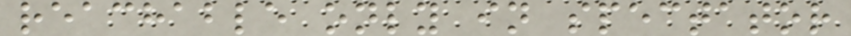reachable only in spectator
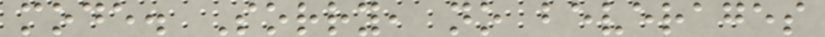mode. Sorry, no beverages
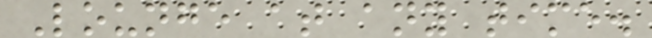Lounge at any time.
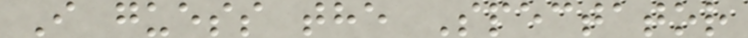I guess the Spectator
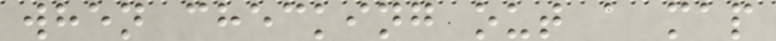when checking out a map
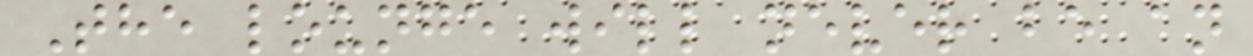The lounge will never be an
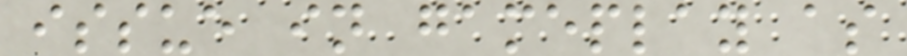issue in gameplay as
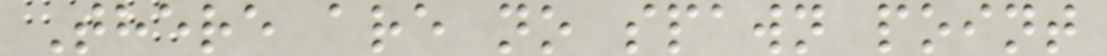There are no spawn point
